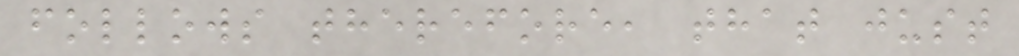follows therefore, that just
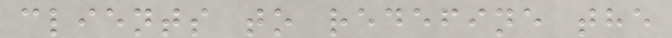clients to redefine the
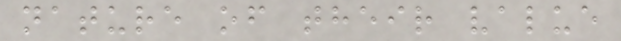nature of their value
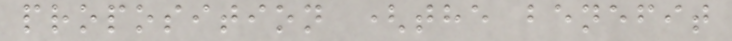proposition (the benefit
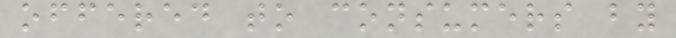offered to consumers by
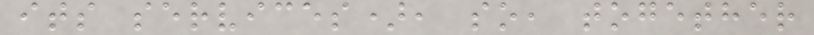its services), so, together
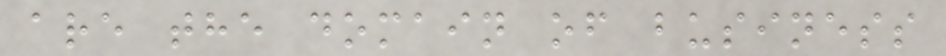are the domain of business
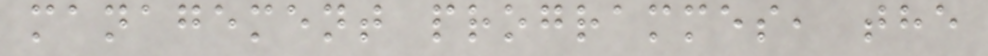management programmes, the
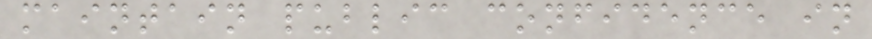maintain public confidence in
